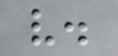v.
